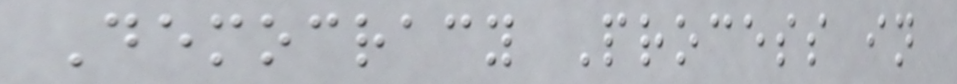Democracy Process in
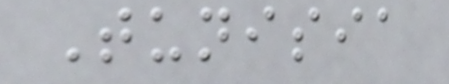Tunisia
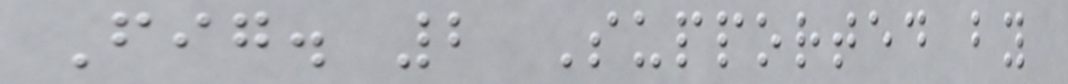Fig. 2 Supported by
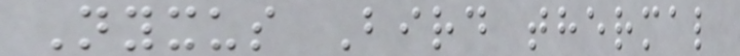Nyxus Bird thermal
